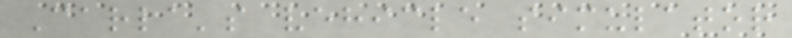Carla's vehicle simulator
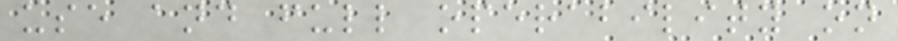use and full operability on
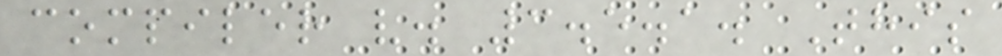compiler v. 3.5.1. This
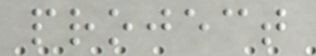project
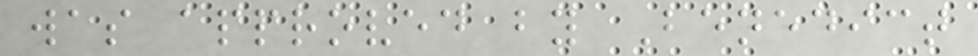was approved by Benedict
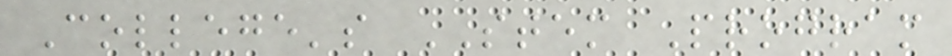College's STEM Program
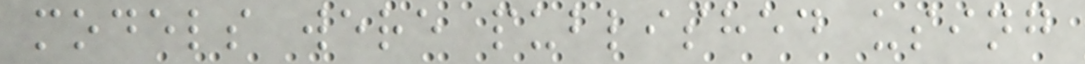models were published using
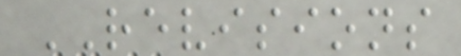REVISIONS
